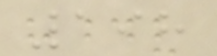198
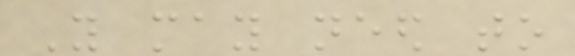You may need to
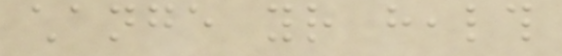change your health
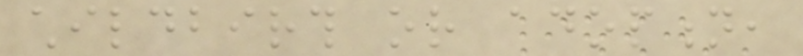childbirth or adoption,
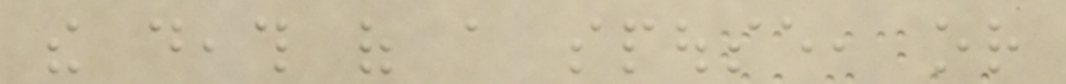the death of a spouse, or
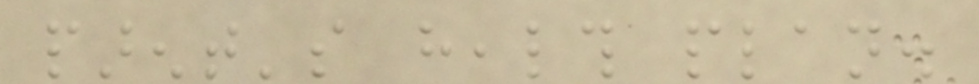parent's health plan.
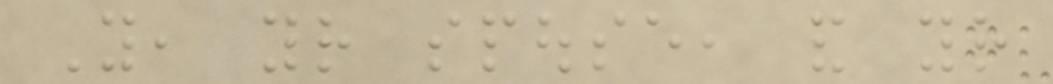You, your spouse, and your
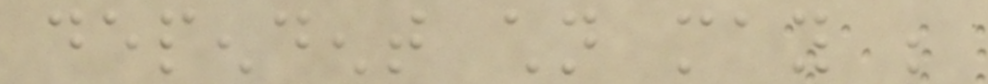dependent children may be
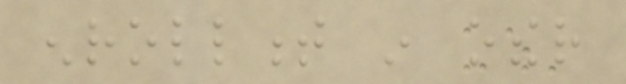enrollment in other
